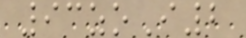93zoI2
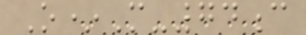O*M-74c
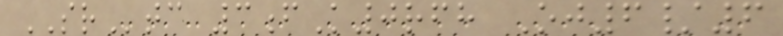SRtc 3fK0rfh Oj6/6
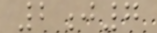2j7
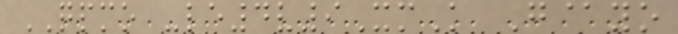QPMO -le4v9XmK G@yo
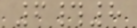6#8
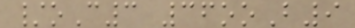/oC3 36ooB9
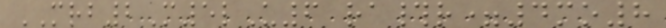MRB2M5lU6 ra#r=4mo8
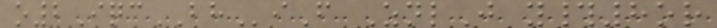o2IqcBHiF ZnlJ y#8or
